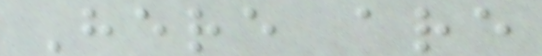Here are
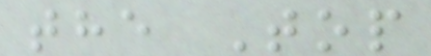the Top
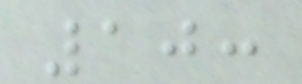10:
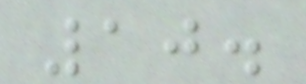10.
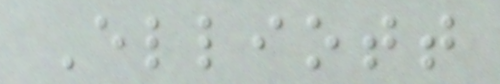Elliott
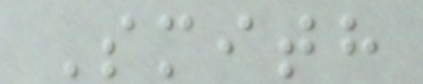Smith
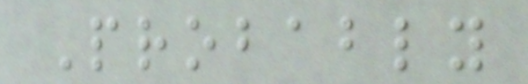Probably
